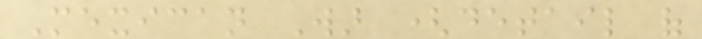Mexican War (detail of
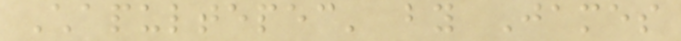Chapultepec' by James
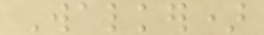Walker)
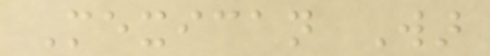Mexican War
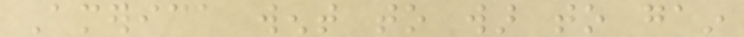America went to war to gain
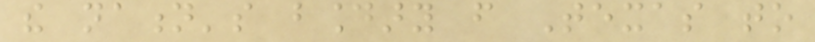the nation's boundary from Texas to
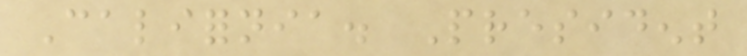California. President
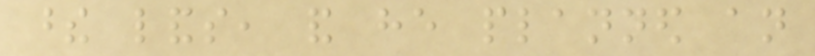these lands, and he planned an
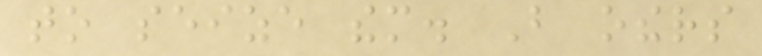to seize them. But others
